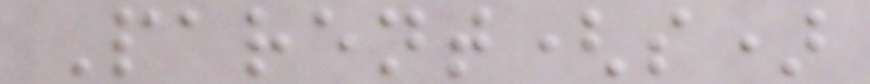Parent(s)
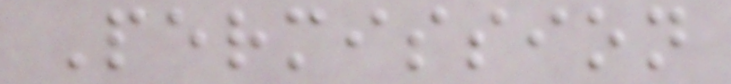Permission
